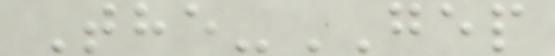The-GEP
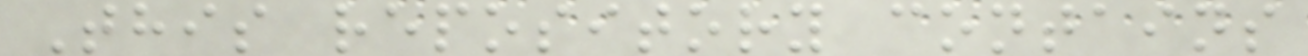This repository contains
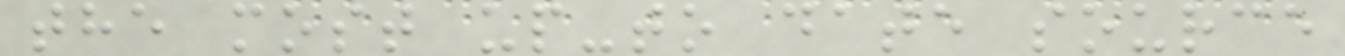the most up-to date source
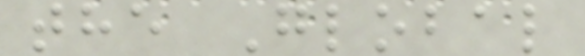the Global
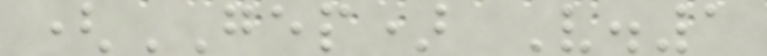(GEP) V.1
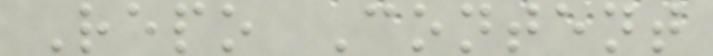Repo Content
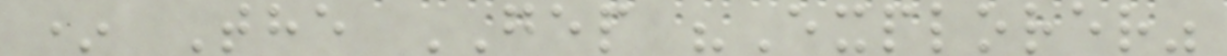* The GEP "Explorer"
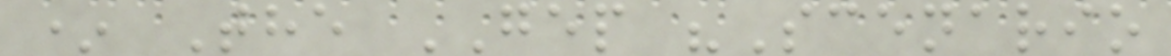* The GEP "Scenario
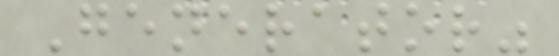Generator"
